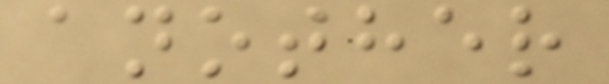another
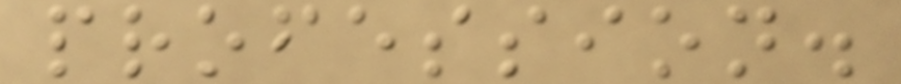profession.
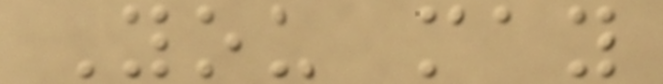You may
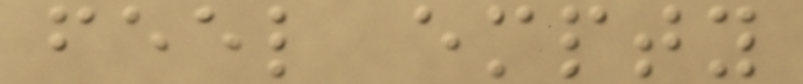feel empty
